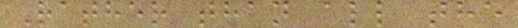Rather than all the
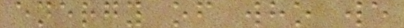energy of who we
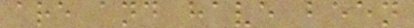are and have been
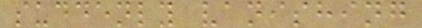suddenly vanishing
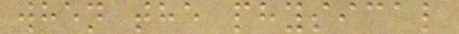when the physical
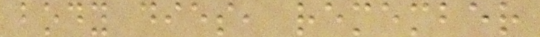body dies, remember
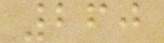260
